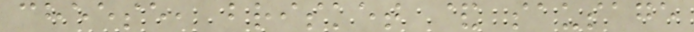cheese, brisket & sausage
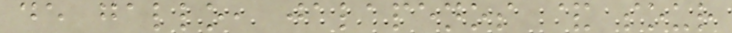de gallo, jalapenos & sour
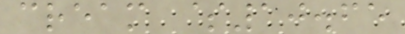cream $10.65
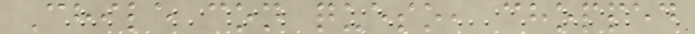Chile con queso, chopped
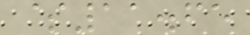$11.65
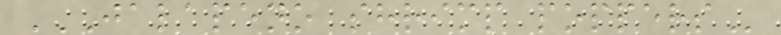JALAPENO SHRIMP POPPERS
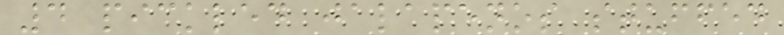4 pickled jalapenos stuffed
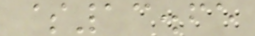$13.65
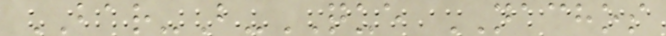BAR-B-QUE NACHOS
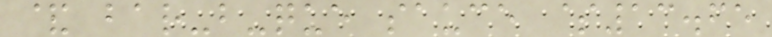& bar-b-que sauce $13.65
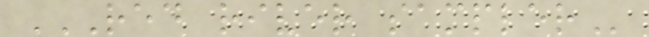RED RIVER SAMPLER
